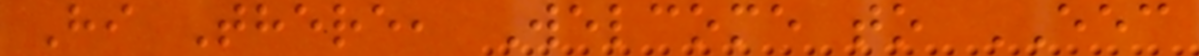Hi There, Welcome to EEC
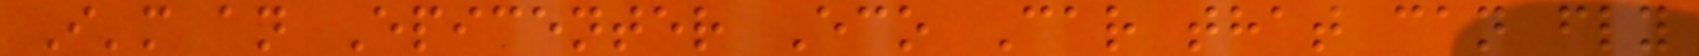I'm an Epicenter Eco Car that can fly
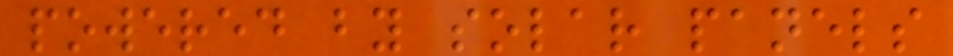powered by solar panels
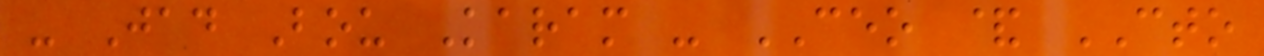- Jad Bou Karam - CEO & CTO
